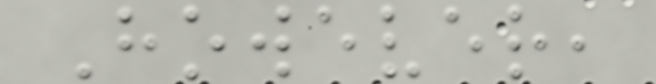However,
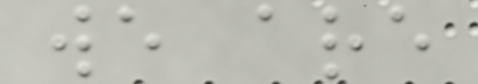we are
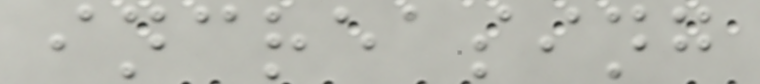increasing
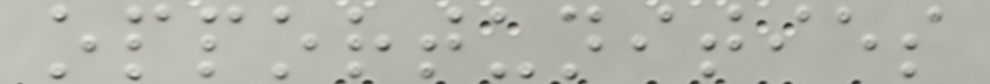opportunities
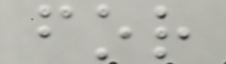for
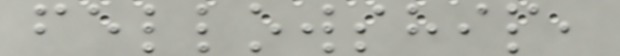fellowship,
